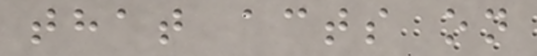that acts on
